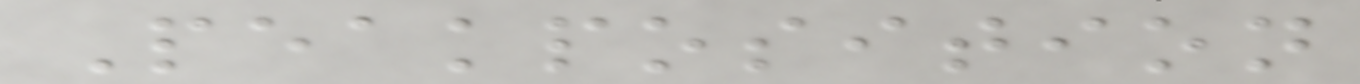Peakposition
